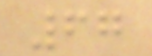67
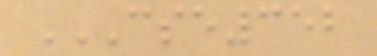CSE352
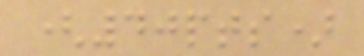(40pts)
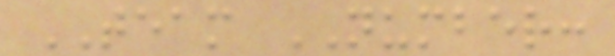TEAM NUMBER:
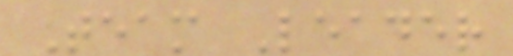Team Leader
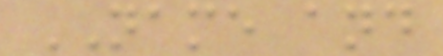NAME and
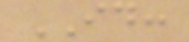ID:
